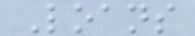Loans
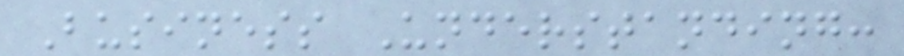Business Understanding:
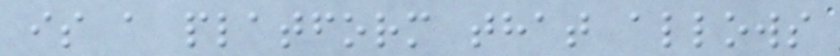is a platform that allows
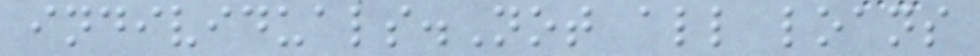individuals.Not all loans
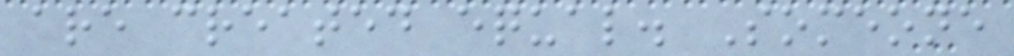are created equal. Someone
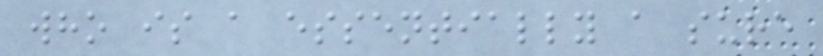who is a essentially a sure
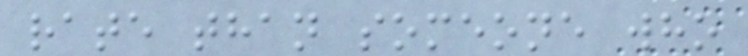rate than someone who
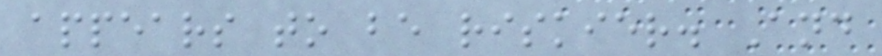appears to be riskier. And
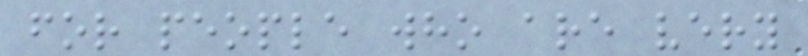for people who are very
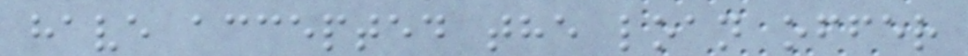have accepted the loan offer
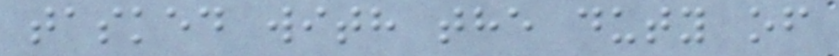tasked with the duty of
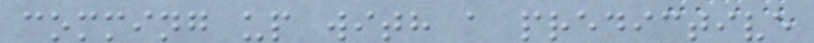comming up with a predictive
